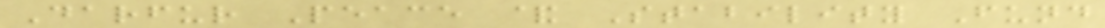Darfur Peace & Stability Fund
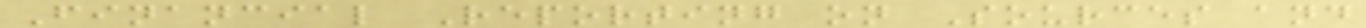Financial Reporting on Sources and
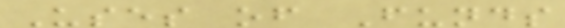Uses of Funds
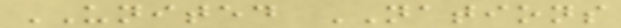UNITED NATIONS
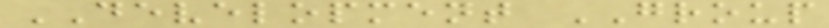DEVELOPMENT GROUP
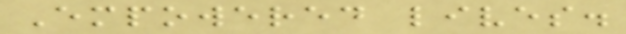Empowered lives.
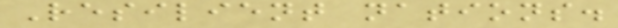Resilient nations.
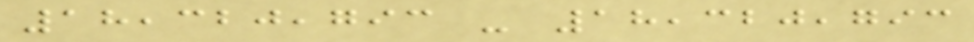18,320,793 - 18,320,793
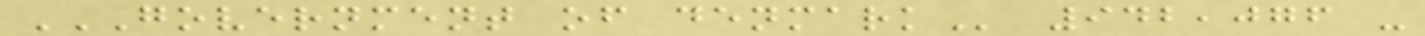GOVERNMENT OF DENMARK 942,076 -
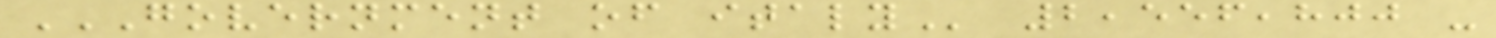GOVERNMENT OF ITALY 2,556,800 -
